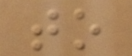to
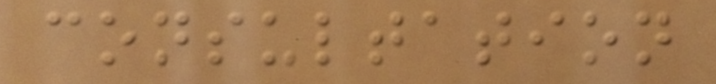consultation
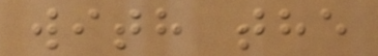with the
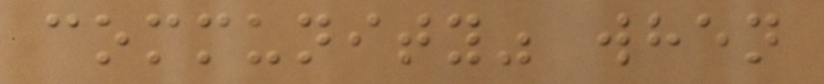community" when
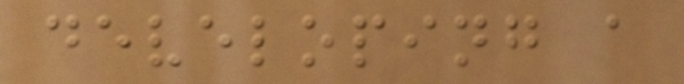developing a
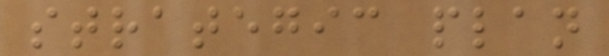strategic plan
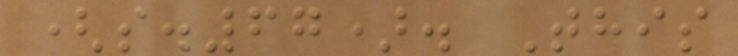(s.67). This
